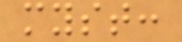myst:
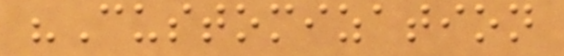"Customization
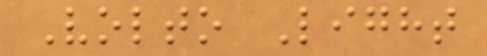Volto Light
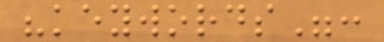"keywords":
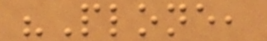"Plone,
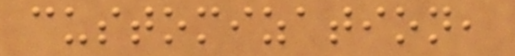customization,
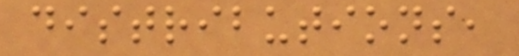distributions,
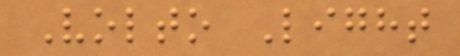Volto Light
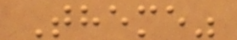Theme"
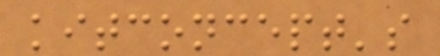kitconcept's
